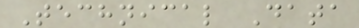Technical Data
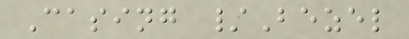Casing /Bezel
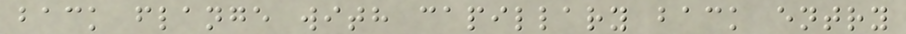back flange with capillary back entry
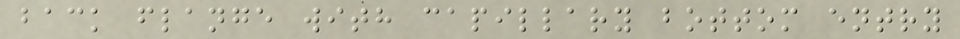back flange with capillary bottom entry
